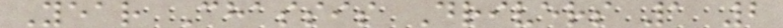Year Chassis Drivers 1 2
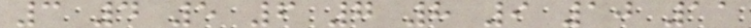3 4 5 6 7 8 9 10 11
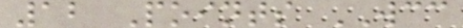12 Points WCC
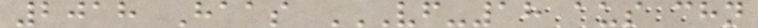2018 Haas VF-18 AUS CHN
